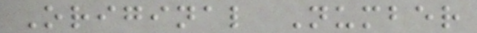Original Number
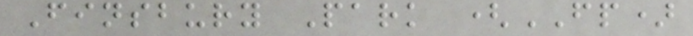Finsbury Park (FP)
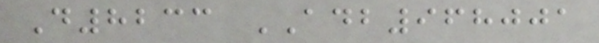D8233 ADB968001
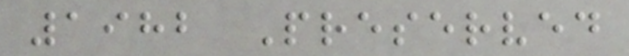1982 Preserved
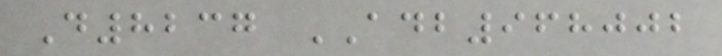D8237 ADB968002
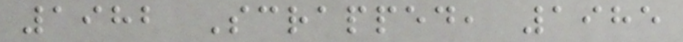1982 Scrapped, 1985
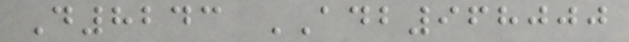D8243 ADB968000
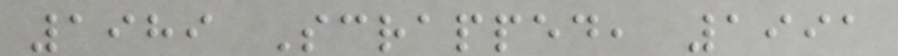1989 Scrapped, 1991
